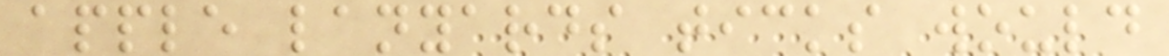apple lanyards ticks would
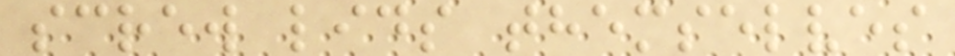screw lids themselves
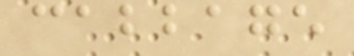cabbage
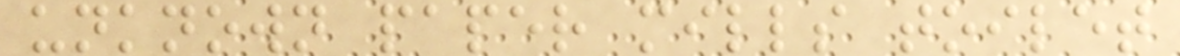unknown paper mills toilet
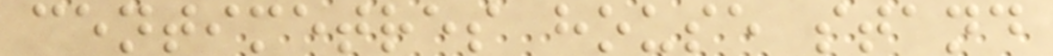centimetres house stand
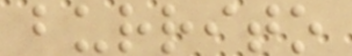burrito
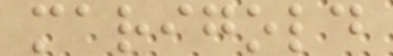marigold
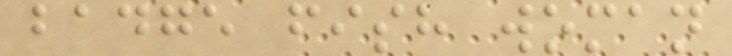badge fish woman
